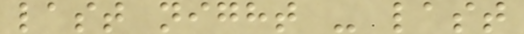last night - last
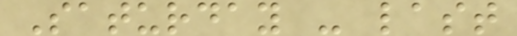Saturday - last
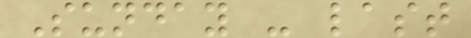Sunday - last
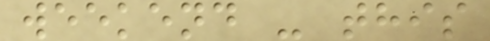weekend - this
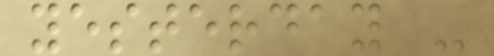yesterday -
